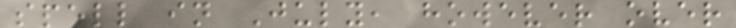spell in July, however over
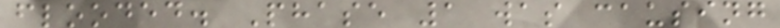flooded. Phase 1 was causing
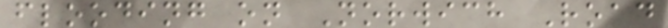flooding on Norwich Road
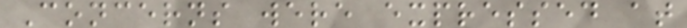Concerns were expressed at
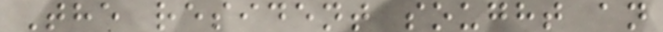The resident sought an
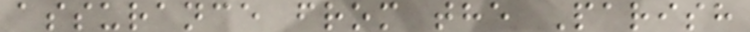assurance from the Parish
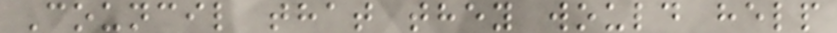Council that they would help
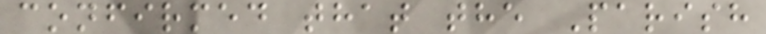confirmed that the Parish
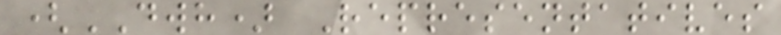(DWH) Representatives
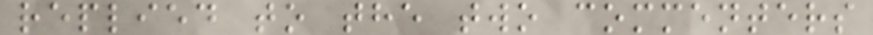replied to the two commenters
